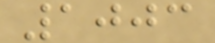1003
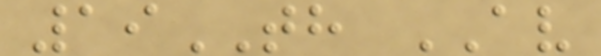19TH AV
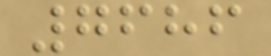7686
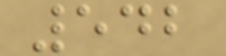542
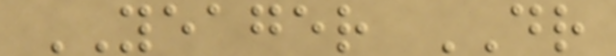YEAGER DR
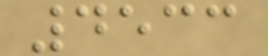4533
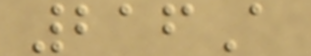216A
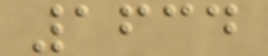1634
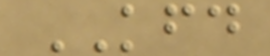KFD
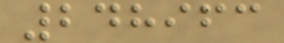248963
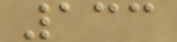133
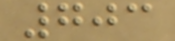703
